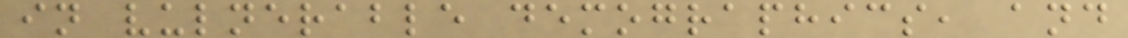in vulnerable demographics, and
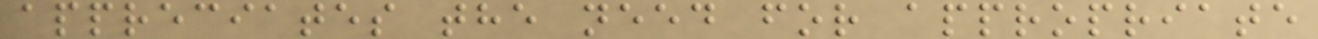appreciates the need for appropriate
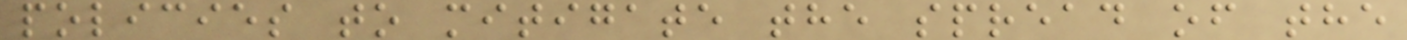policies to mitigate the spread of the
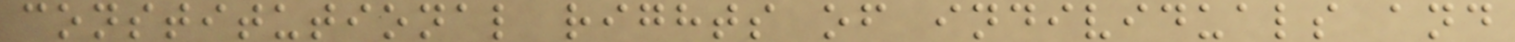constitutional rights of individuals and
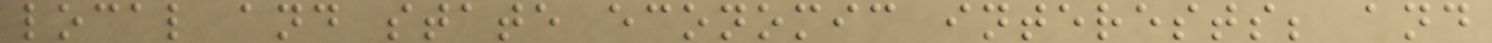local and state economic interests; and
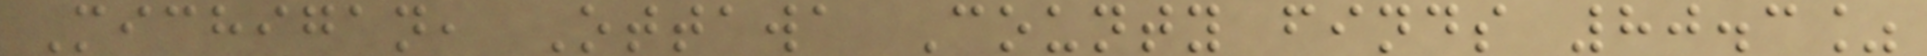Michigan, Ottawa County finds 80.3%
